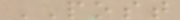POST
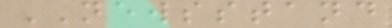NEWSSTAND
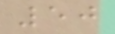50
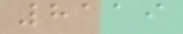8119
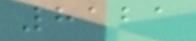8121
